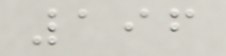196
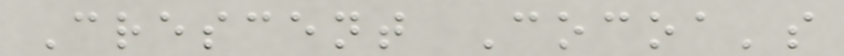Crescent Cocoa's
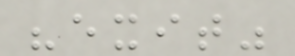"exit"
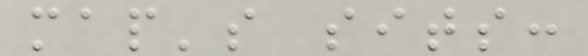map's sits:
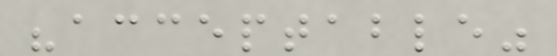"acceptable"
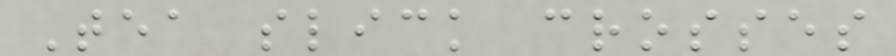Tea slick crosses
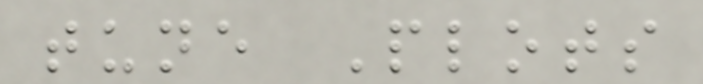tune Plots
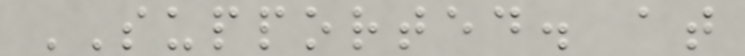SUPPORTED. at
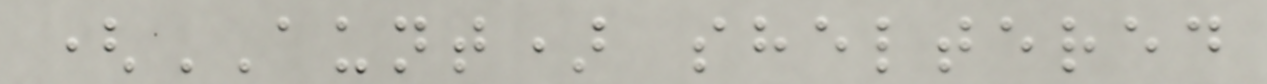(AUNT) sheltered
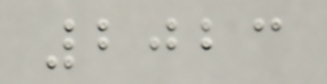2023
